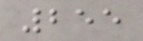255
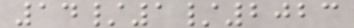14/1/2023
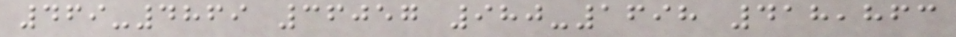469-4869 36057 980-1698 418,863
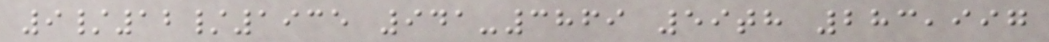9/12/1935 941-3869 59th 283,997
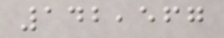142,567
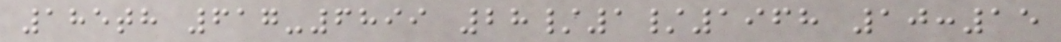185th 617-6899 28/1/1968 10:15
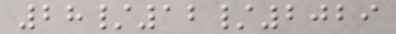28/12/2029
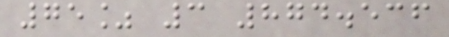75% 3 874.536
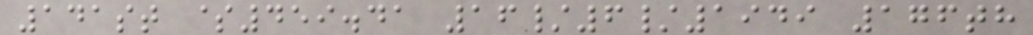141st $459.41 16/6/1949 176th
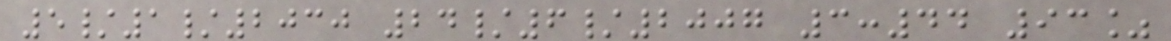5/1/2030 24/6/2007 3:44 93%
